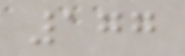177
